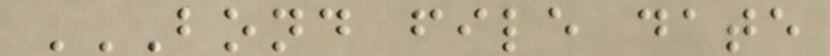BOND FILE DATE
